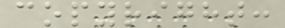copyright:
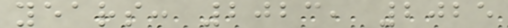years: 2023, 2025
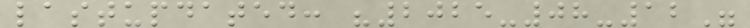lastupdated: "2025-08-12"
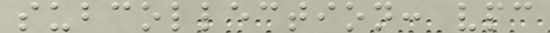subcollection: vpc
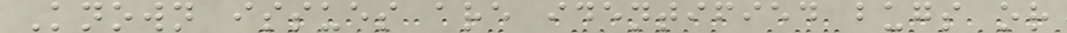Known issues are identified bugs or
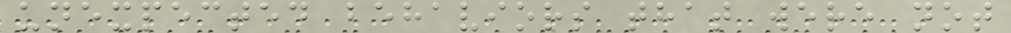unexpected behaviors that were not
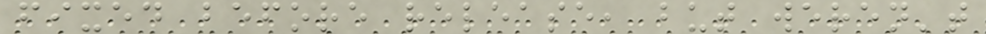fixed before release, but weren't
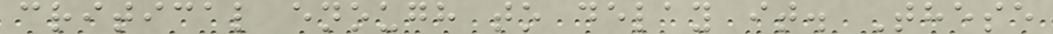critical enough to delay it. These
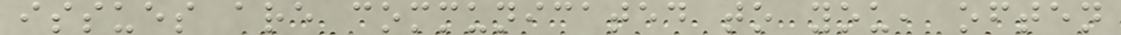issues are communicated to you, often
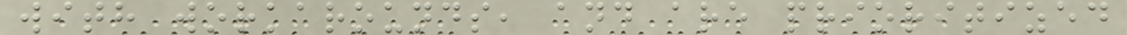with workarounds, and are prioritized
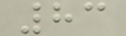83
